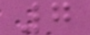7
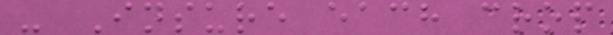- Insure each crop
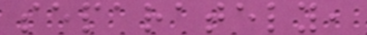separately,
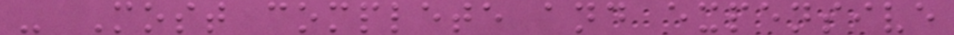- Most complete and expensive
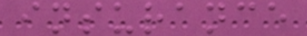insurance
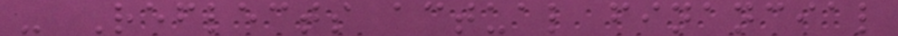- Reflects actual financial
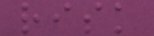risk
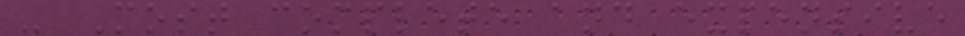- Most complete and expensive
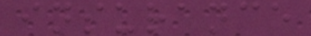insurance
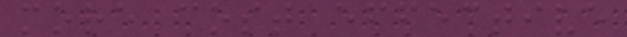more cost effective
